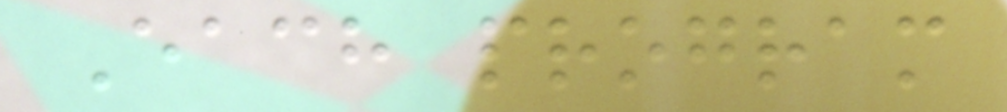Each program
